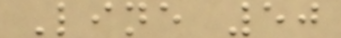Line 50
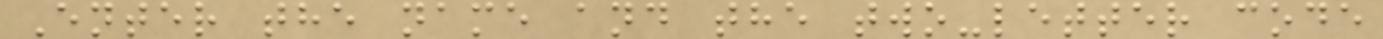Enter the name and the two-letter code
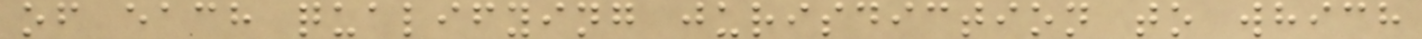of each qualifying jurisdiction to which
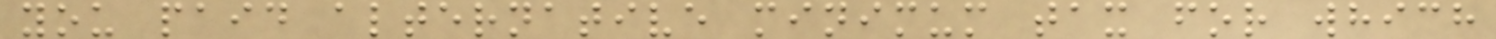you paid alternative minimum tax for which
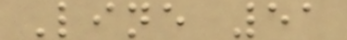Line 51
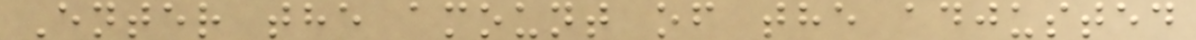Enter the amount of the adjusted
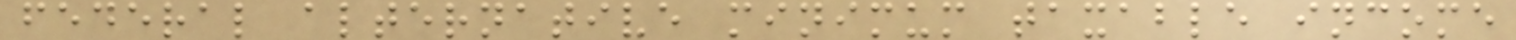federal alternative minimum taxable income
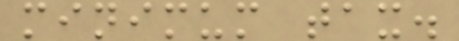minimum tax.
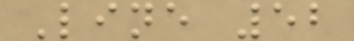Line 52
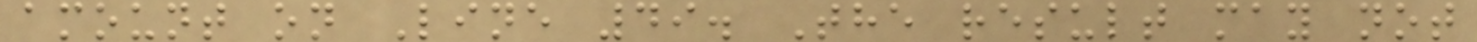amount on Line 49. The result may not
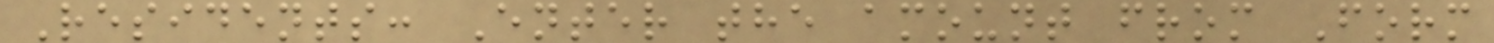Residents: Enter the amount from Form
